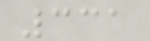331
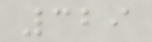329
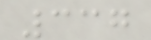337
